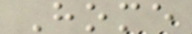Home
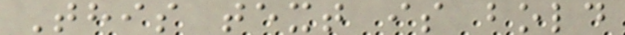This text is bold
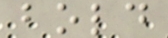bold
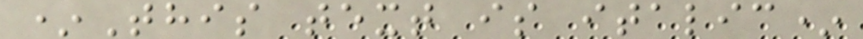*This text is italic*
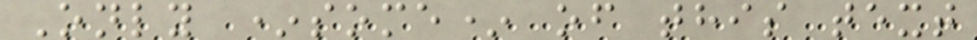Only *some* of this text
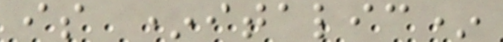is *italic*
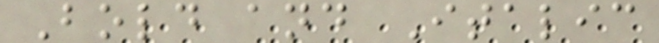Bold and Italic
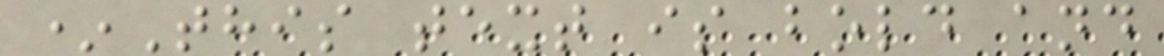*This text is bold and
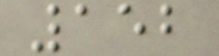152
